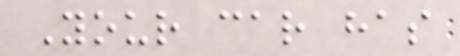Your car has
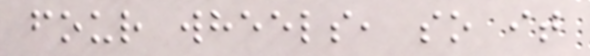four wheels, so it
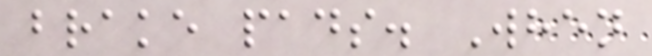brake pads. When
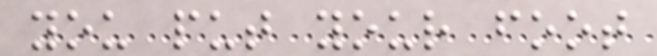you put your foot
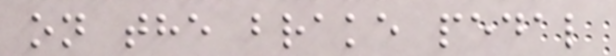on the brake pedal
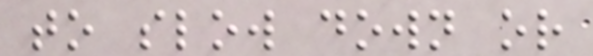to slow down or
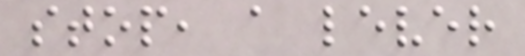stop, a lever
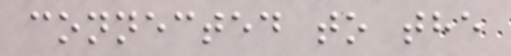connected to the
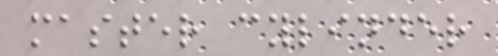master cylinder
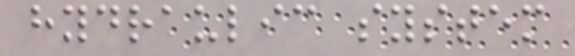hydraulic system
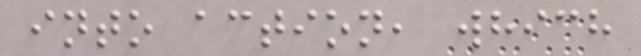into action, which
